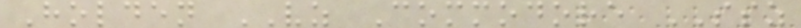Holden VZ Commodore SSZ
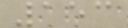153
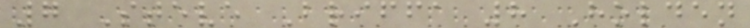7 Steve Briffa 8 Holden
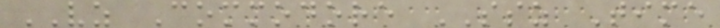VZ Commodore SSZ Time
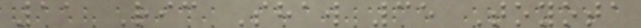11 Ric Shaw 35 Toyota
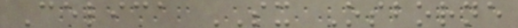Celica SX Osborne
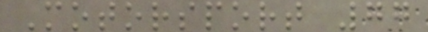Motorsport 77
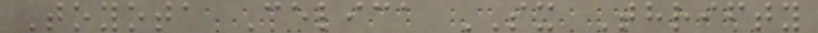Toyota Celica SX Thrifty
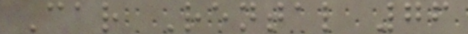Car Rental 76
